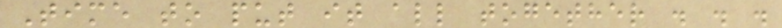Time to put it all together . . .
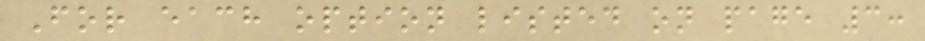For each option listed on page 3:
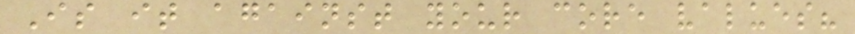Is it against your core values?
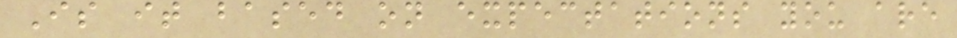Is it based on expectations you are
